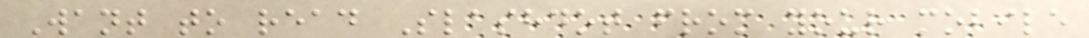Want to read Slashdot from your mobile
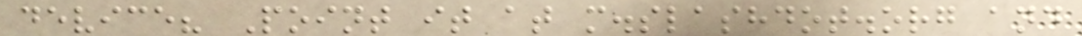device? Point it at m.slashdot.org and
